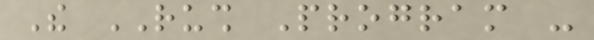The RUSH Program -
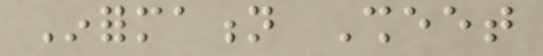Information Sheet
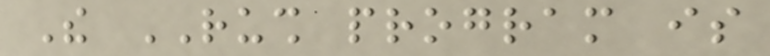The RUSH program is
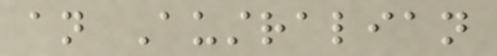an Australian
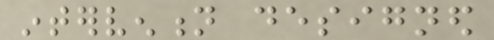intervention designed
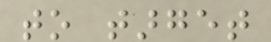to target
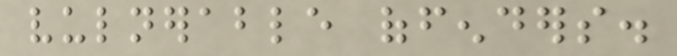vulnerable offenders.
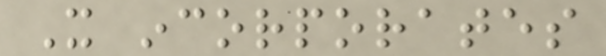It incorporates
